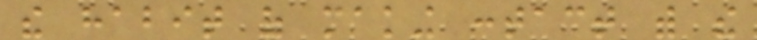the habit of making contact with the
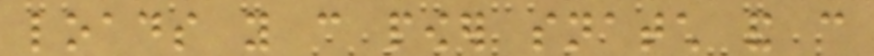loads you can power snatch and can
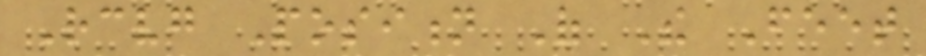Receiving Position Of The Feet
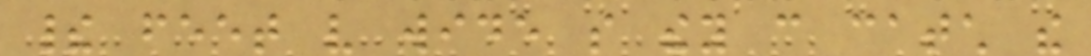their feet very wide so they can catch the
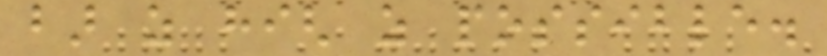bar as high as possible.
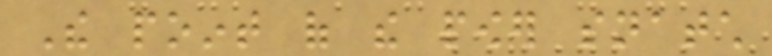The point of the power snatch
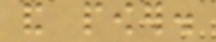and power.
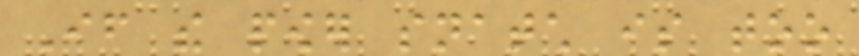If the power snatch is too
